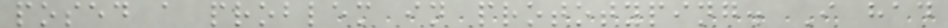posed a problem in prototyping. I had
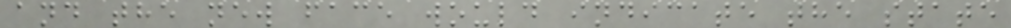and the new face would indicate the state
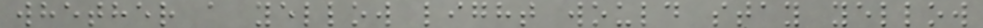whether a yellow light would stay yellow
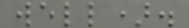well).
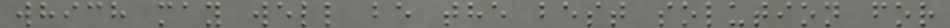which may well be the best solution for
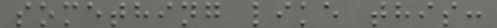something like this:
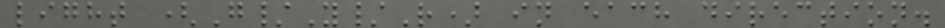light (G/Y/R) in each direction.
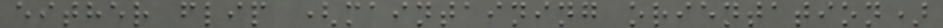either flip (maintaining orientation)
